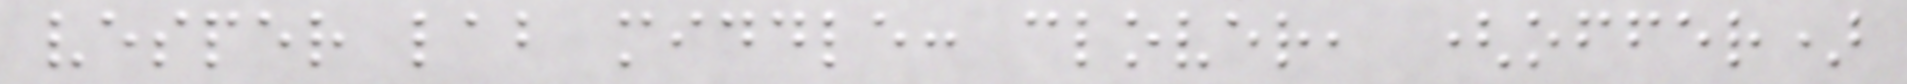vesper lab middle: clover, (offer)
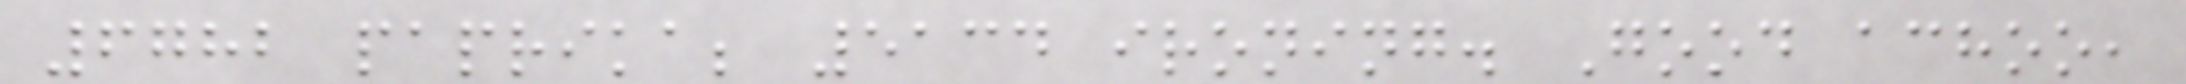6782 paprika; 5134 ironing. Good achoo,
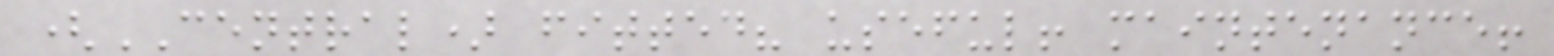(CENTRAL) fitted? useful! maintenance!
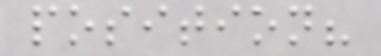position?
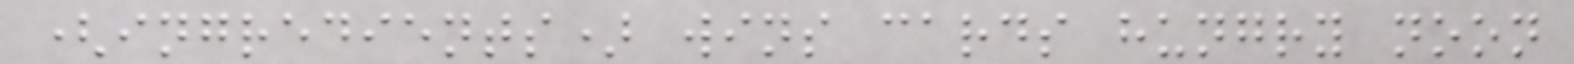(ingredients) wins cards hungry noon
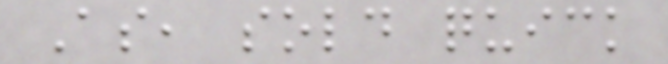As, sold quick
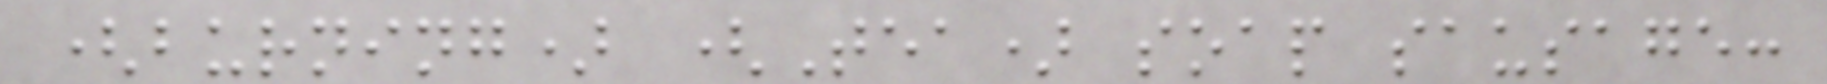(burning) (Tea) soap sausage:
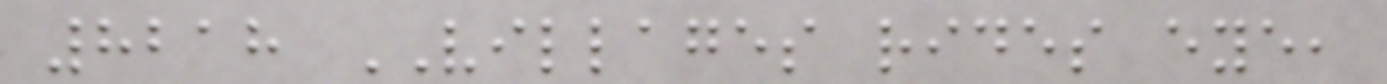8218 VILLAGES rides eye,
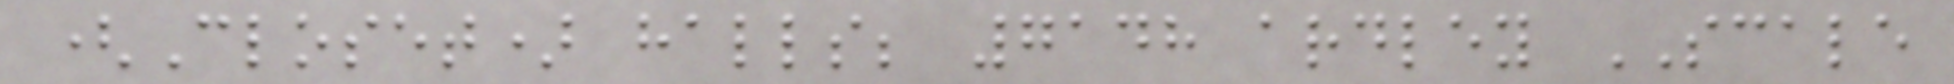(Closet) halls; 7148 ardley SCALE
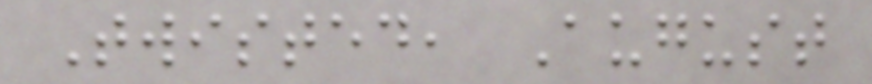Twisted, August
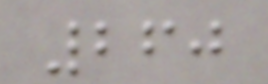260
